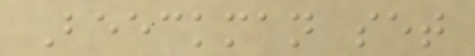Beeckman set
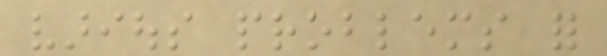various problems for
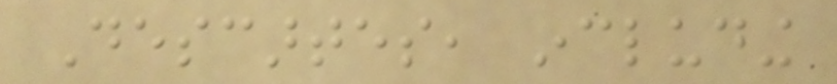Descartes, including
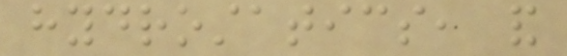hydrostatics, and
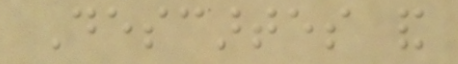Descartes and
